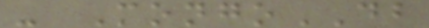- MongoDB
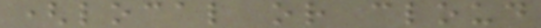(local or cloud
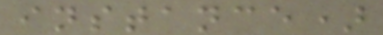instance)
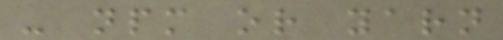- npm or yarn
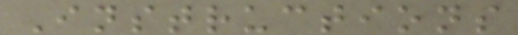Instructions
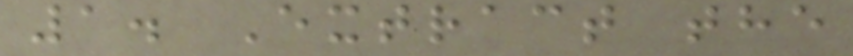1. Extract the
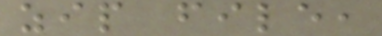zip file,
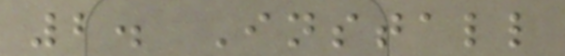2. Install
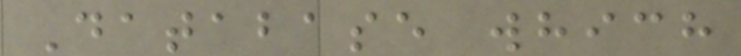Database which
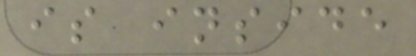is inside
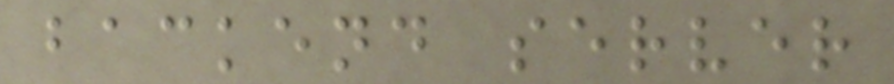backend server
